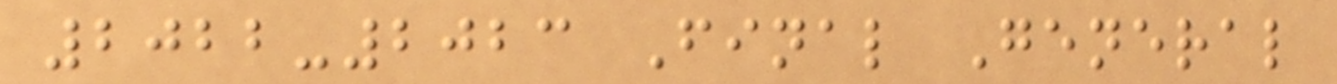2022-2023 Final General
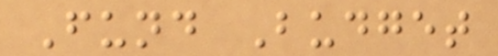Fund Budget
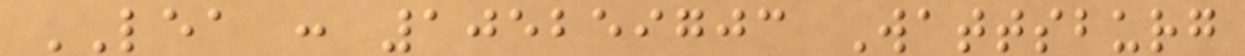LEA : 105259703 Wattsburg
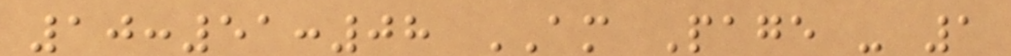10:51:08 AM Page - 1
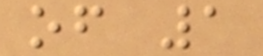of 1
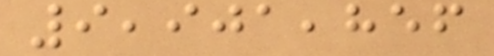9,901,856
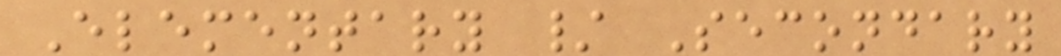Elementary / Secondary
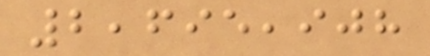2,695,908
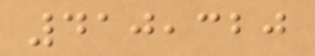410,320
